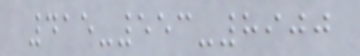415-553-8900
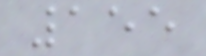155
